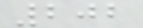202
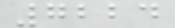7224
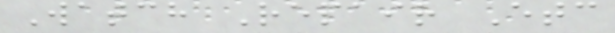Watch Repair Etc
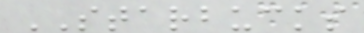STARBUCKS
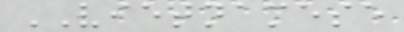VIETNAMESE
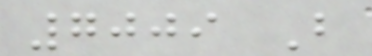7009 B
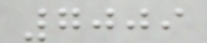7009
